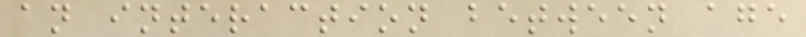an interaction between age
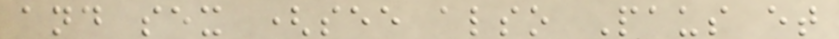and sex (see also Paus et
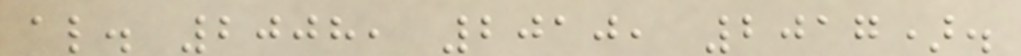al. 2008, 2010, 2017).
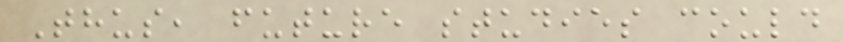Thus, future studies could
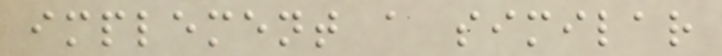implement a similar
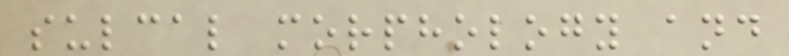sulcal morphology and
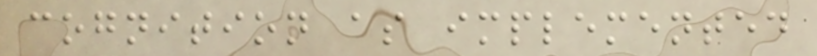cognition as implemented
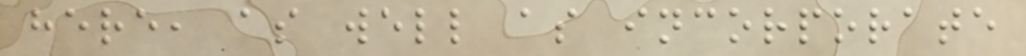here, as well as incorporate
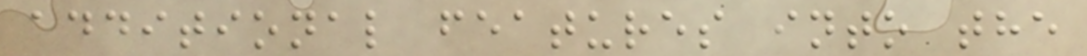additional features into the
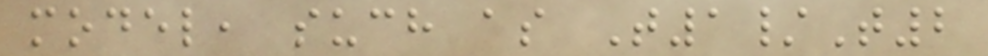model, such as T1/T2
